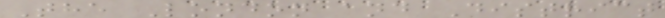The London and District
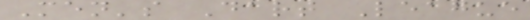Men's Dart League
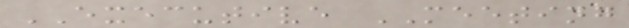EXECUTIVE MEETING
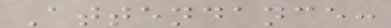Attendance:
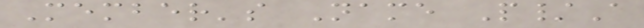Member's Name P/A
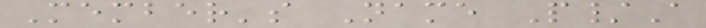Member's Name P/A
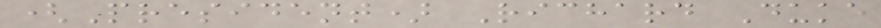(President) Richard Duke
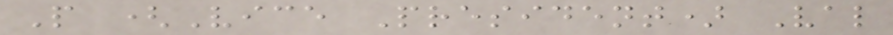P (Vice President) Val
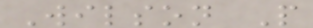Wilson P
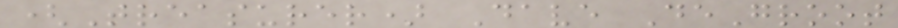(Treasurer) Dave DeGroot
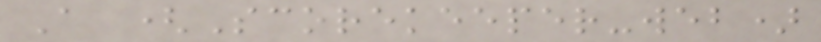A (Scorekeeper-web)
